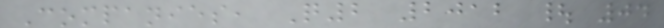Companies, Q2 2012 | 04
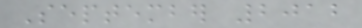September 2012
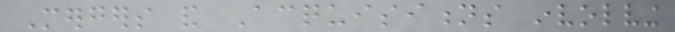Mergers and Acquisitions involving
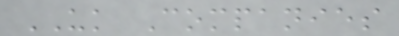UK Companies
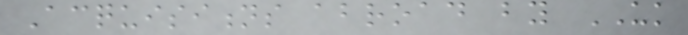Acquisitions abroad by UK
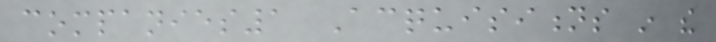companies1 Acquisitions in the
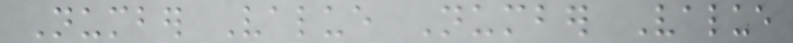Number Value Number Value
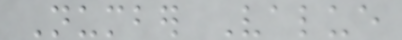Number Value
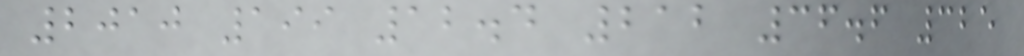2010 199 12.4 212 36.6 325
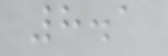8.1
